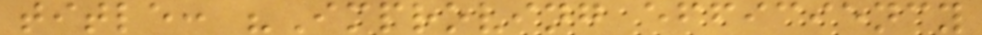title: "Improving efficiency
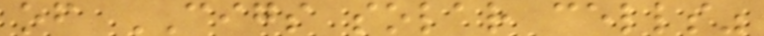of CIGS solar cells"
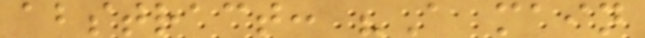abstract: "A main
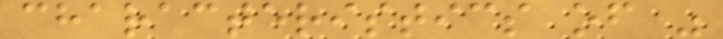characteristics of "
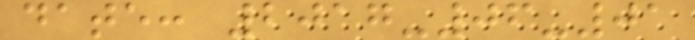date: 2017-06-01
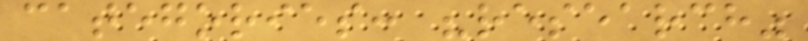categories: "research"
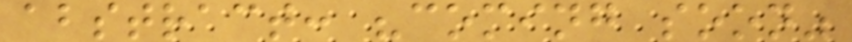abstract: "coming soon"
